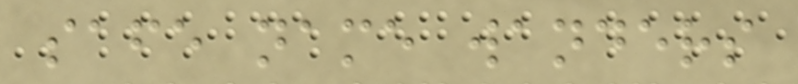safe name wanders
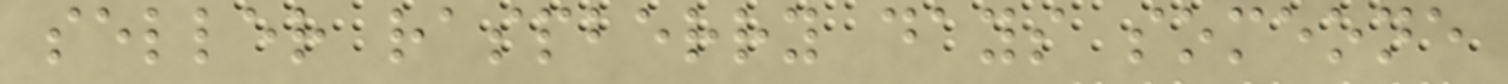seller raspberry days someone
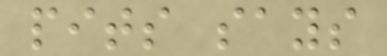pits says
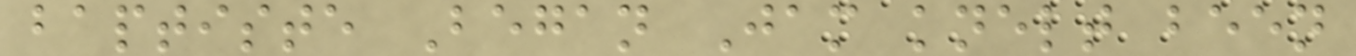baptiste Began Jam knelt been
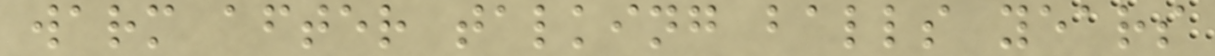warm after talking balls years
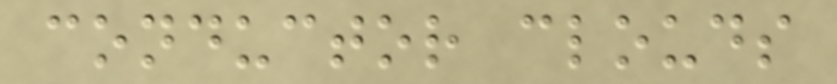conductor clouds
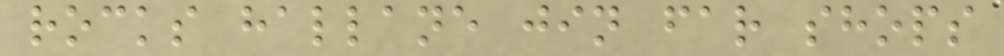rocks hallane jin far shops
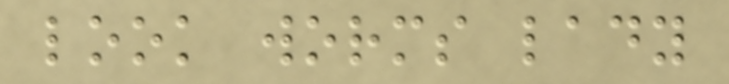look worms lady
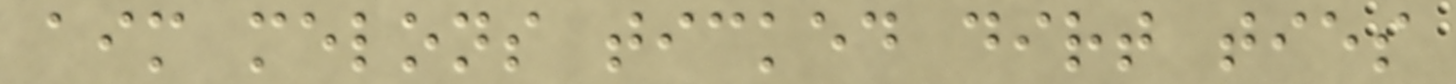aim melons ticked dirt ties
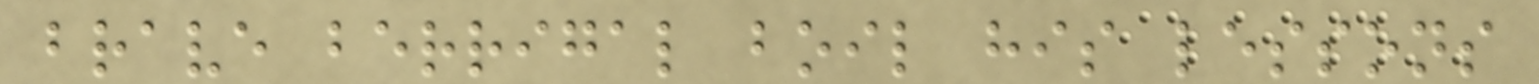brave berrigal boil his lessons
